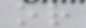or
